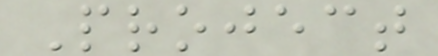Project
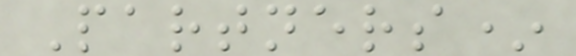Partners*
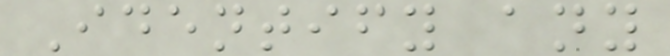Identify any
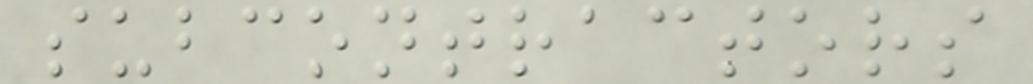subcontractors
